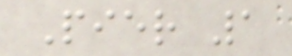Pier 1
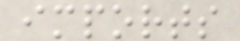imports
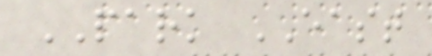PARK EAST
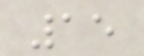15
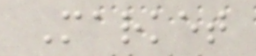Market
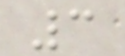3
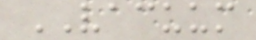VACUUM
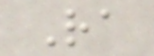Ra
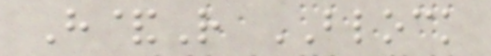H&R BLOCK
